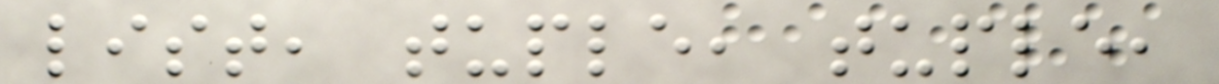list, tuple, tuple,
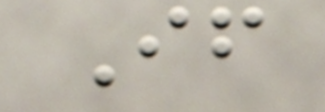If
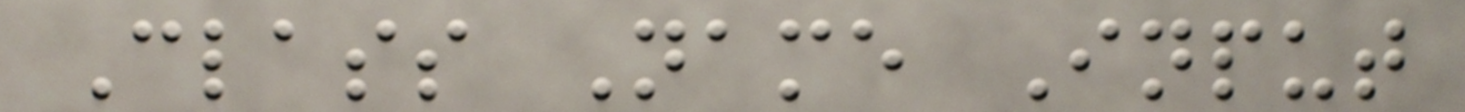Class Name Input
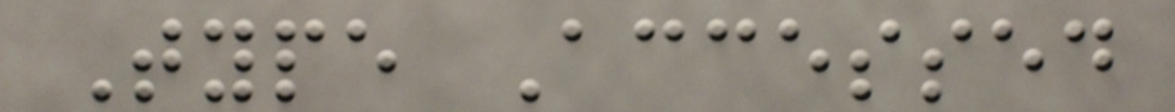Type Accessed
